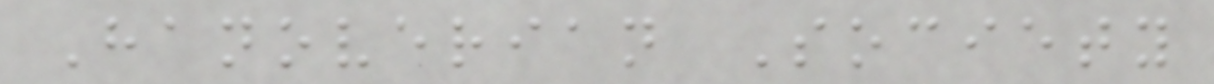Hanoverian Society
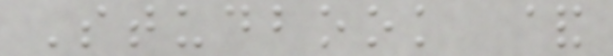Studbook &
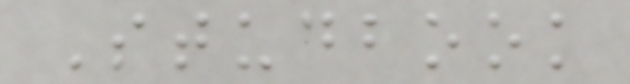Studbook
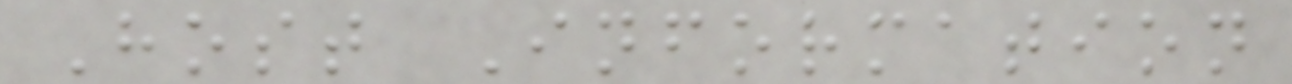Host Information
